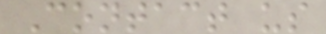Contact us
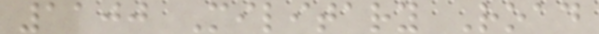1100 Military Road
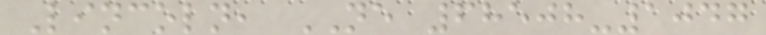Lincoln, NE 68508-1047
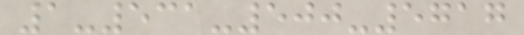1-531-500-5717
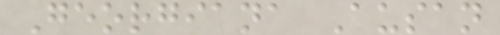Georgiana Ausan
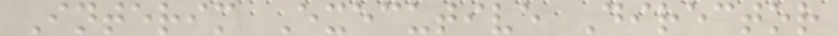Interim Executive Director
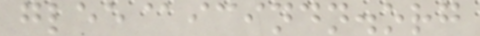glee@icindn.org
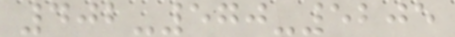402-570-5205
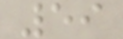59
